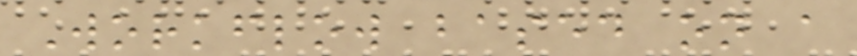Workflow based on a
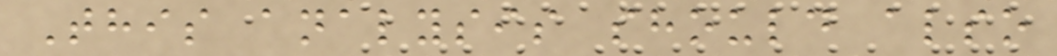This analysis should also
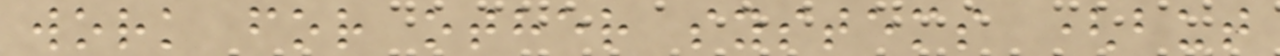work for other systems (but
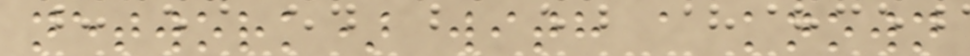network) with a known
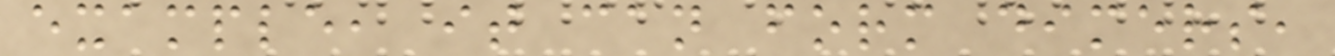example, it can form dimers,
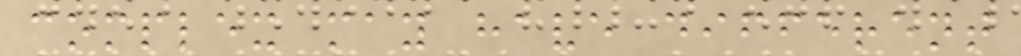complex may have different
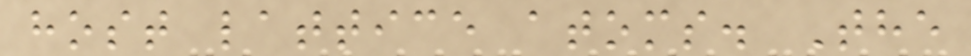host lattice atoms. The
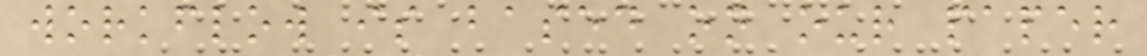workflow is based on our paper
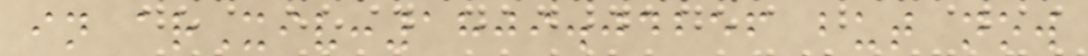in arXiv:1809.04256 but now
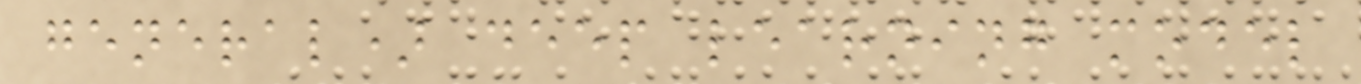general) deep learning model
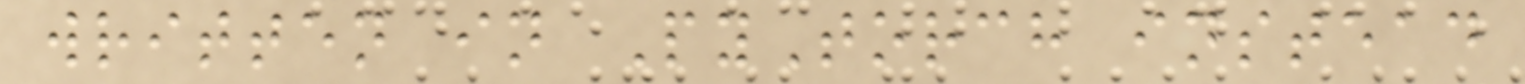written in PyTorch instead
